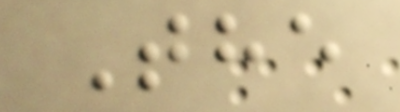The
